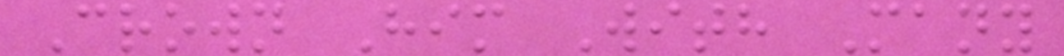Crown Him With Many
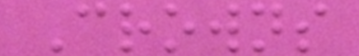Crowns
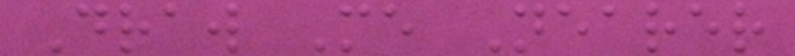Draw Me Nearer
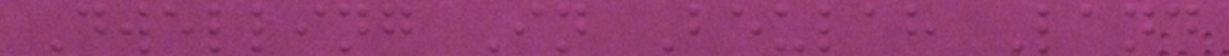Dwelling In Beulah Land
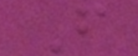F
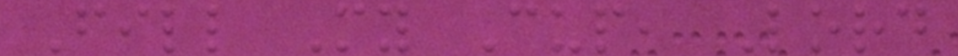Fill My Cup, Lord
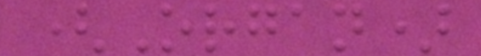(Organ)
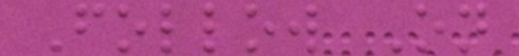Follow On
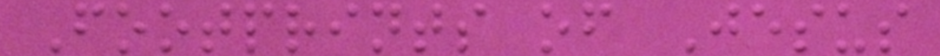Footprints of Jesus
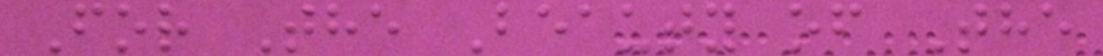For The Beauty of The
